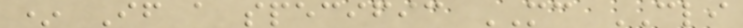* If a specific MC CLI
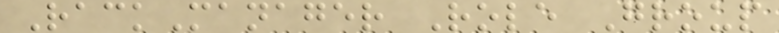RackManager Role Group
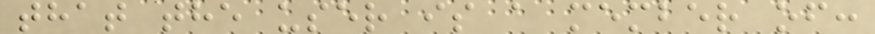that the user is a member of:
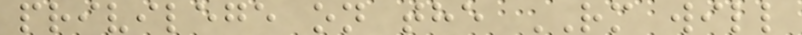privilege on the RM will
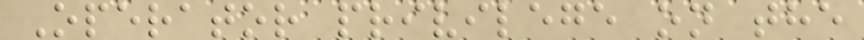Operator privilege on the
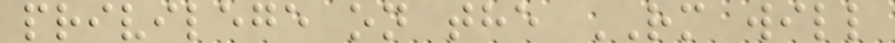privilege on the RM will
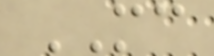MC
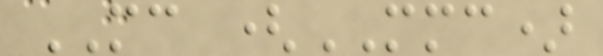MC (MMC)
